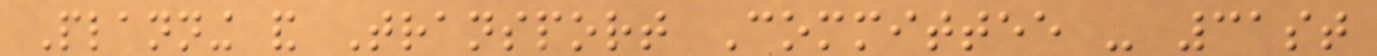Planning and Transport Committee - 31st
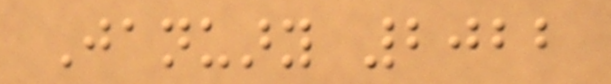January 2022
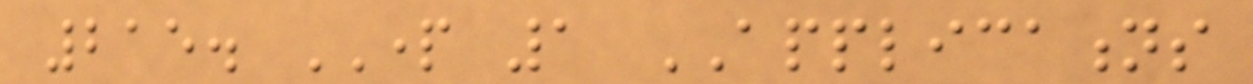215. PART 1 APPLICATIONS
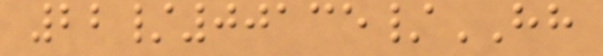22/00135/HH
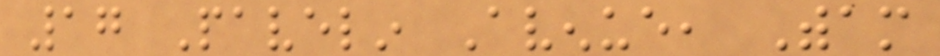17 Pavelin Avenue, Witham
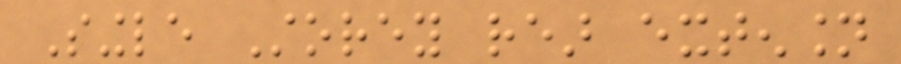Single Storey rear extension
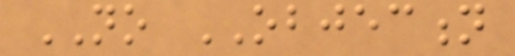NO OBJECTION
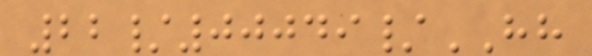22/00049/HH
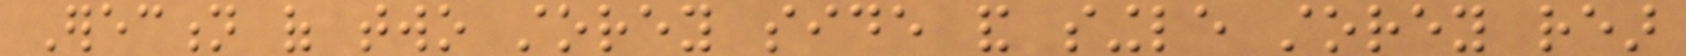Erection of two storey side and single storey rear
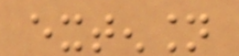extension
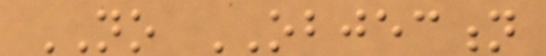NO OBJECTION
